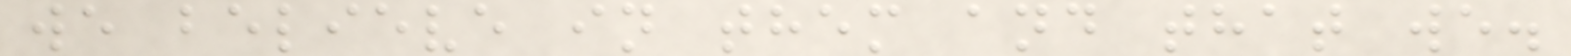we believe in them and that we.
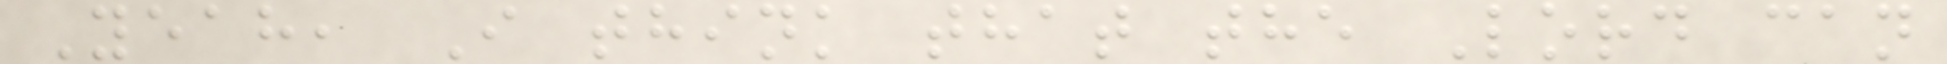Yeah, I think that the Lord can
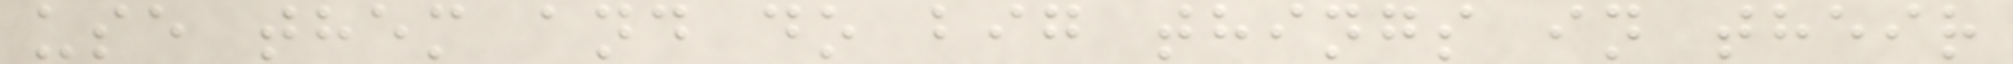use them and do big things in their
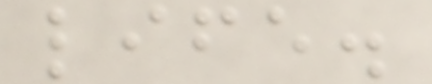life.
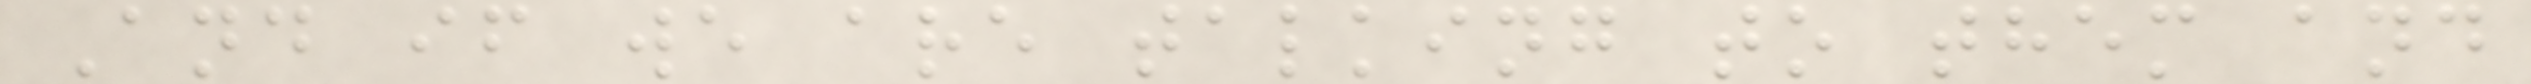And if we are talking to them and
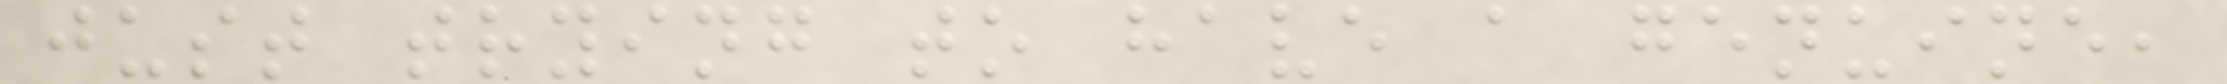just trying to have a genuine,
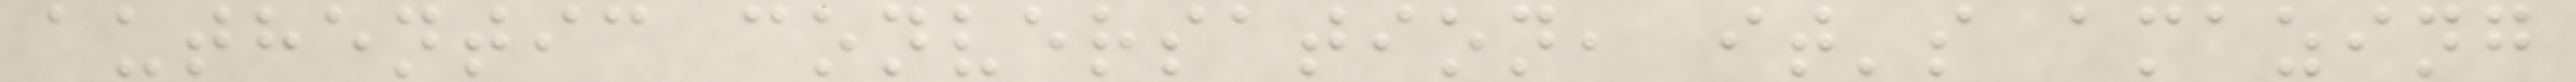authentic conversation, it's amazing
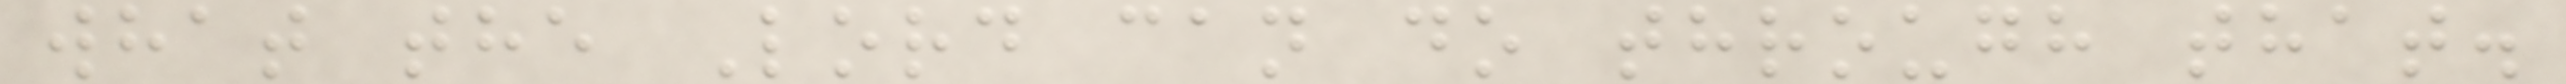what the Lord can do through that.
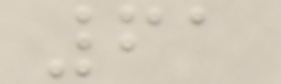61
